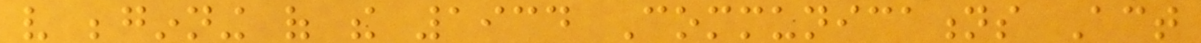very beginning of the 1934 Communications Act
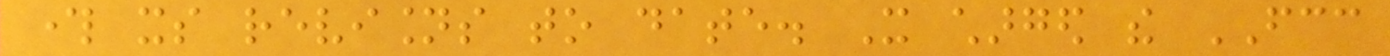through its revisions to date. It charged the FCC
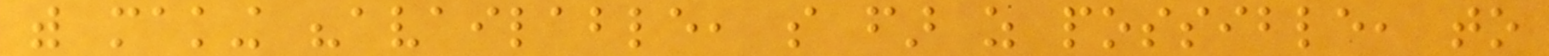with making "available, so far as possible, to
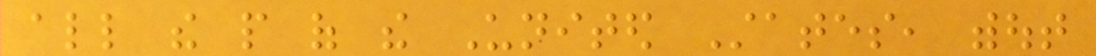all the people of the United States, without
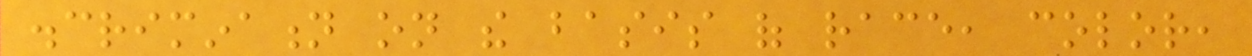discrimination on the basis of race, color,
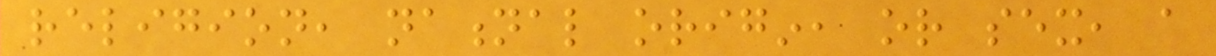religion, national origin, or sex, a
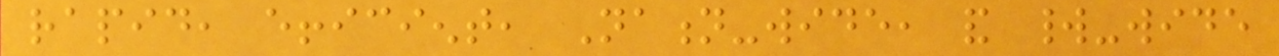rapid, efficient, Nation-wide, and world-wide
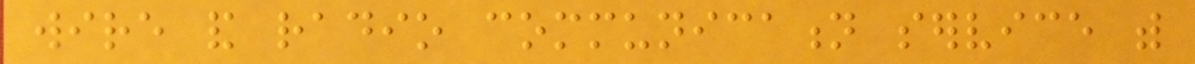wire and radio communication service with
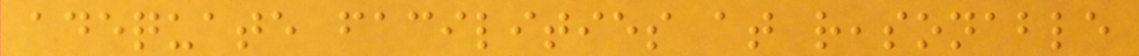adequate facilities at reasonable
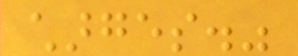charges."
